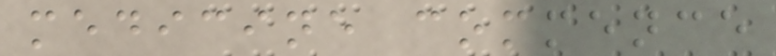medicine commence
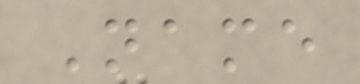Name
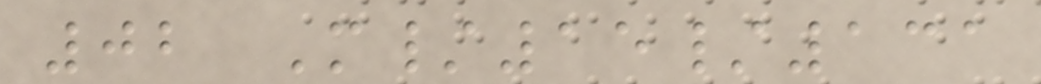02 M/15/131
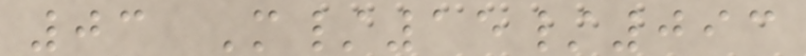03 M/15/093
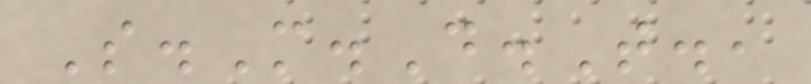S.M.D.T.,
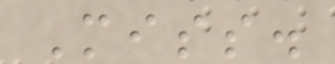Miss.
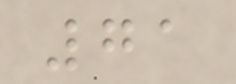71
